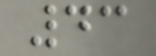43
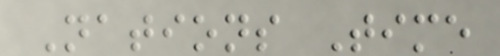Nations Time
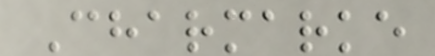Charmarke
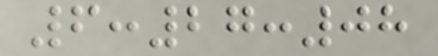6:27:08
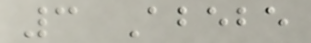3 Abebe
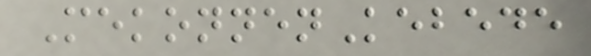MekonnenKebede
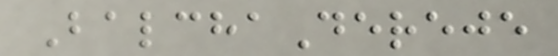BalchaDereje
